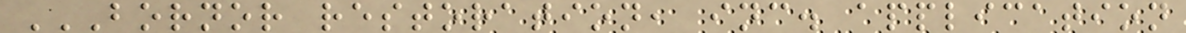BORNOR RESTORATION, INC. APPLICATION
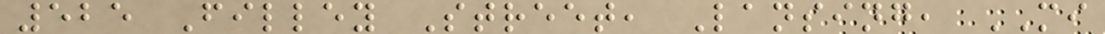525 Filley Street, Lansing, MI
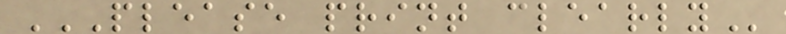PLEASE PRINT CLEARLY
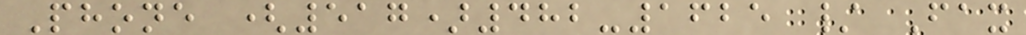Phone (517)482-1625 / Fax
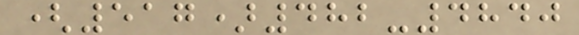(517)482-4840
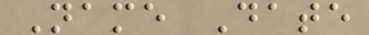Name Date
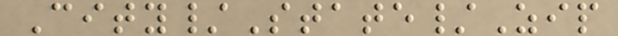City/State/Zip
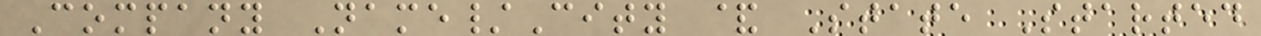Company Name/City & State Started
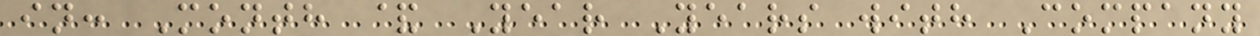in: Month & Year Years with Company
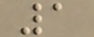1
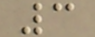3
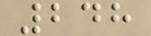248
